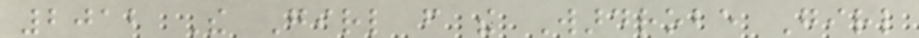2012 The Girl from the Wardrobe Girl
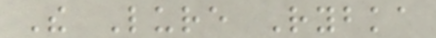The Lure Rybka
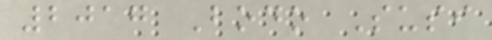2017 Bodo Susi
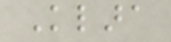Klara
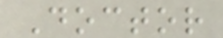Doctor
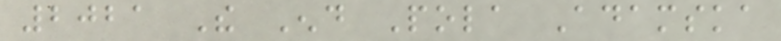2021 The End Pola Adamska
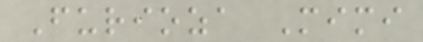Furioza Mimi
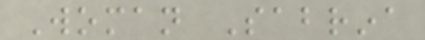Woman Sabrina
